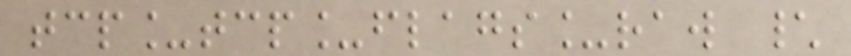tcp_tcp_flags_raw \
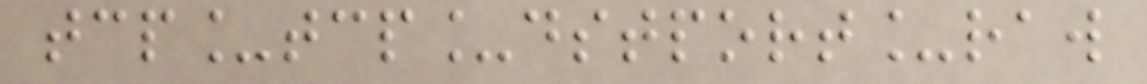tcp_tcp_dstport_raw
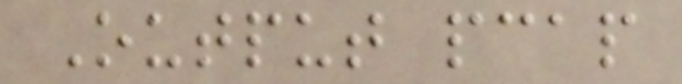Output pcap
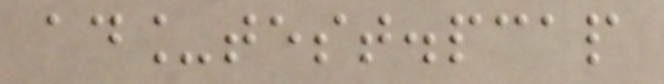ad_test.pcap
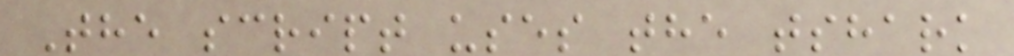The script uses the tshark
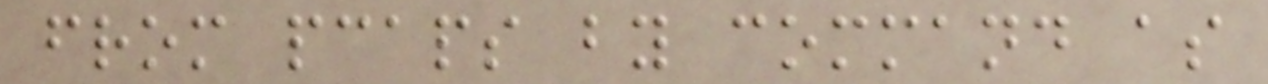from pcaps by command as
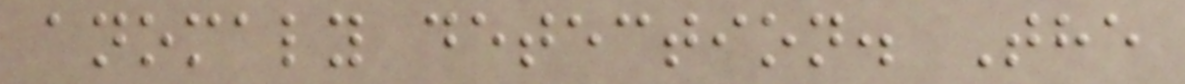anomaly detection. The
